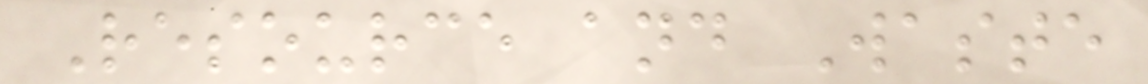Resource and Waste
